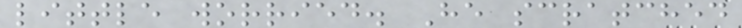little worried. He scratched
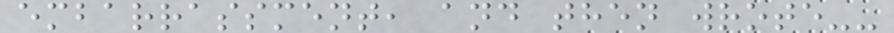embarrassment, and then wrote--
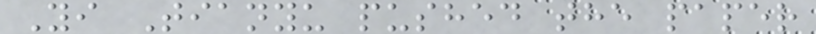Yi Tianyu pushed the paper
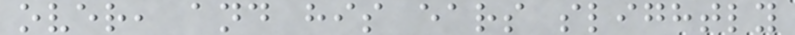over, and his ears slightly
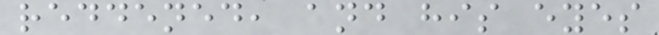reddened, and his eyes
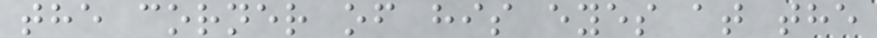the corner of his eyes at the
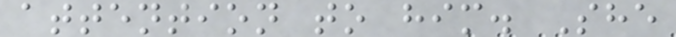attention to him. She
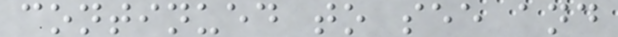continued to see and
